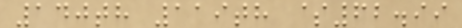140th 119th $62.99
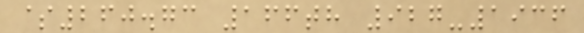$260.73 166th 927-1936
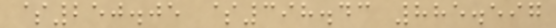$250.05 $398.43 885.597
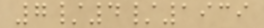7/4/1939
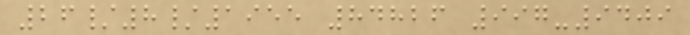26/8/1955 84826 997-9409
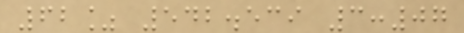62% 542.539 3:07
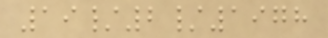19/2/1978
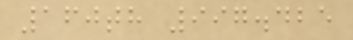160th 997.425
